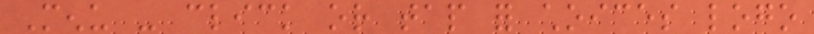Menu - click or tap for choices logo
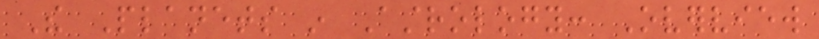The Planets in Astrology: Overview
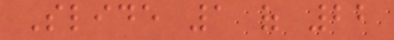Slide 1 of 22
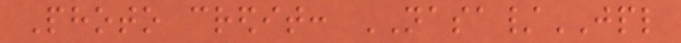Photo credit: NASA/JPL
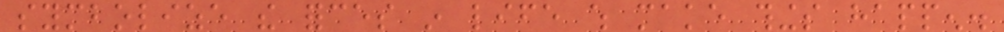symbolize the forces in life which make things happen.
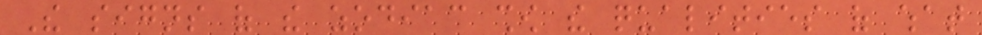The signs of the zodiac show the qualities of what
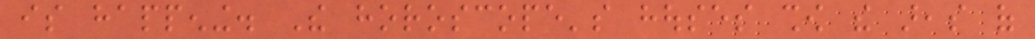is happening. The horoscope's houses show the areas of
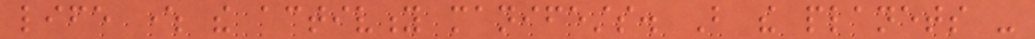life where the activity manifests. But the planets -
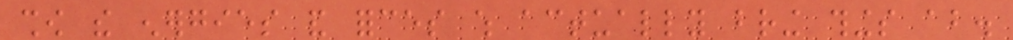show the energies and forces which actually bring things about.
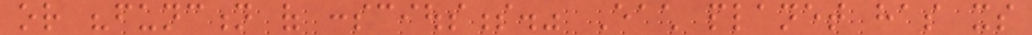or "function of consciousness." Each planet has its
